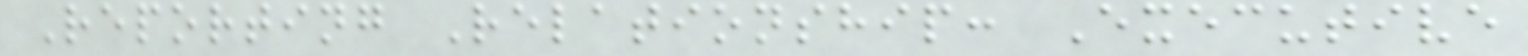Reporting Relationship: Executive
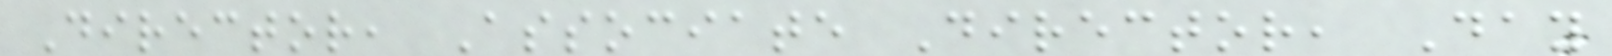Director, Associate Director, Day
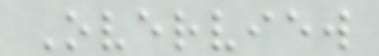Overview
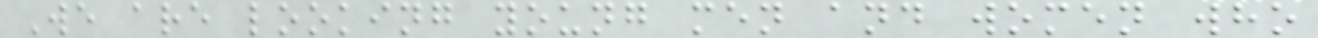We are looking young men and women who
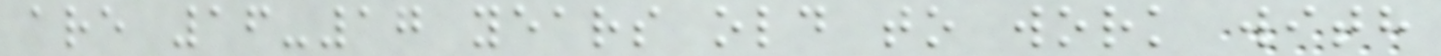are 16-17 years old to work with
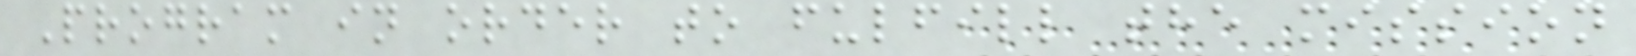Program in order to fulfill the mission
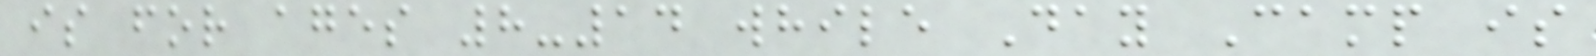is for ages 8-14 while Day Camp is
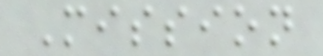Mission
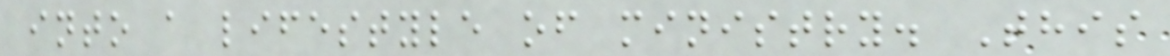into a lifestyle of ministry. This
